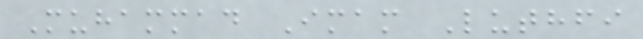Muhammad Imam Luthfi
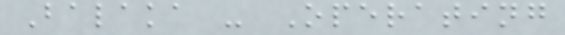Balaka - Operating
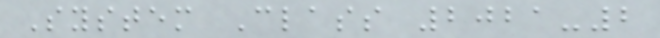System Class 2021-2
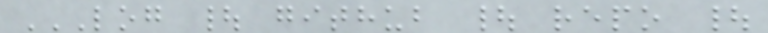LOG | GITHUB | REPO |
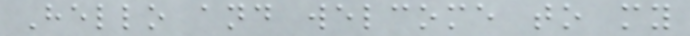Hello and welcome to my
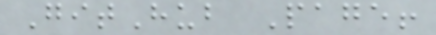GitHub Page!
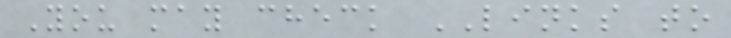You may check LINKS to
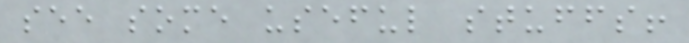see some useful stuffs!
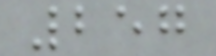257
